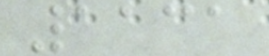1131
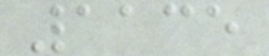1135
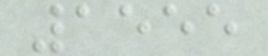1555
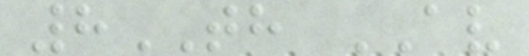8TH AV
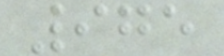975
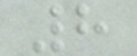8
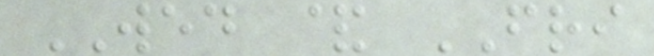WED & FRI
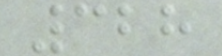328
